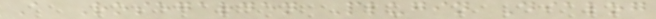A Rosegarden Plugin Dialog
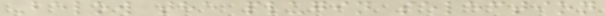Below the plugin selection
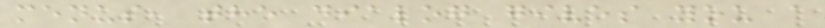menus, the dialog gives you a
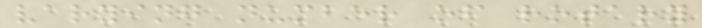varying number of rotary
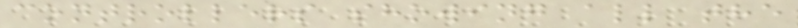controllers showing all the
